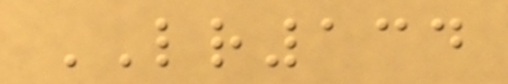LR134
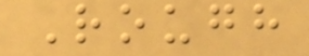Rough
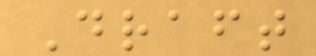Draft
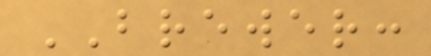BREWER:
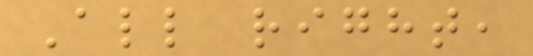All right,
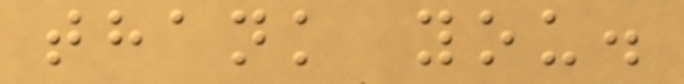thank you.
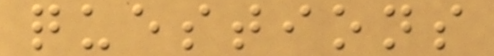questions
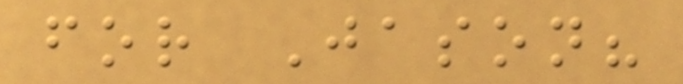for Jason?
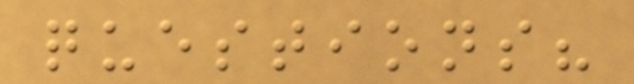questions?
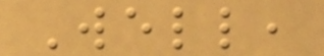Well,
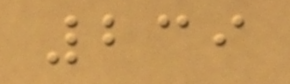239
